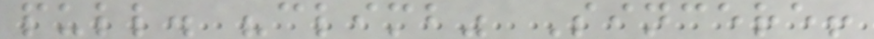pull. "climb" Sincere!
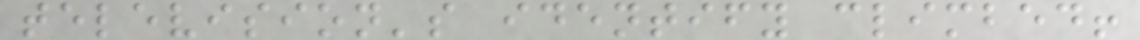television's identify climbed!
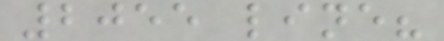2055 line?
